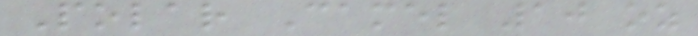Polar Camel 10 oz
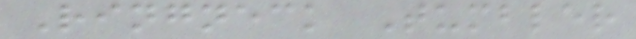Ringneck Tumbler
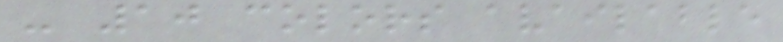- 10 colors available
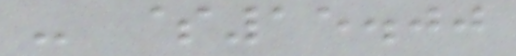- $15.00
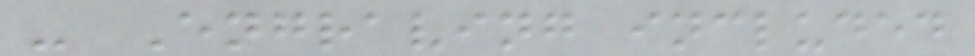- Engraving included
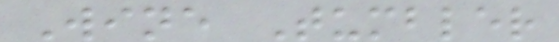Wine Tumbler
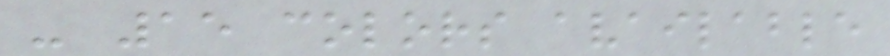- 15 colors available
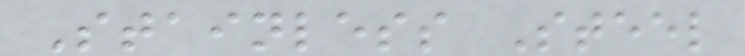Stainless Steel
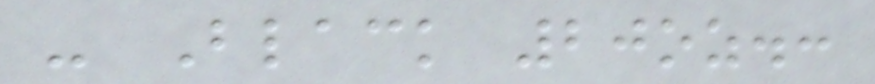- Black 20oz.:
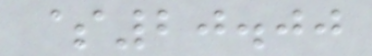$20.00
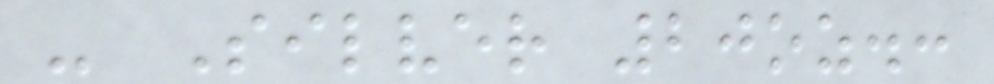- Silver 20oz.:
